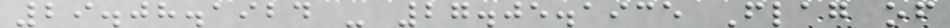29.08.1924 - 27.05.1935 Flag of
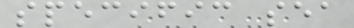specific sea
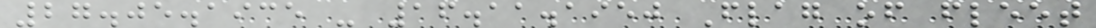27.05.1935 - 16.11.1950 Flag of fleet
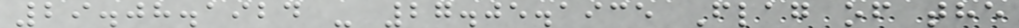29.08.1924 - 27.05.1935 Flag of the
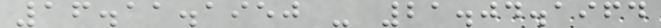16.11.1950 - 21.04.1964
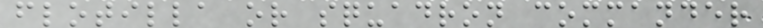flotilla or squadron commander
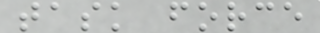task force
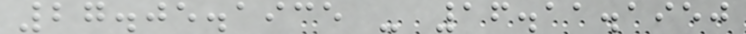27.05.1935 - 16.11.1950
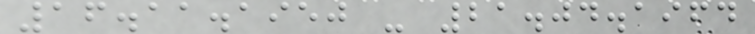16.11.1950 - 21.04.1964
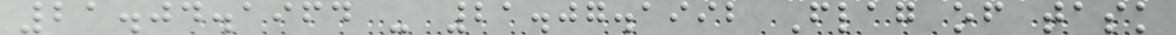21.04.1964 - 21.07.1992 Flag of task
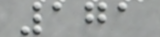171
